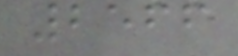2566
